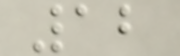12
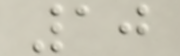10
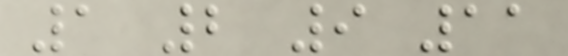1 2 9 11
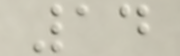14
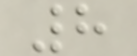8
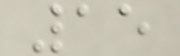15
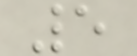5
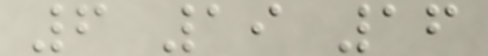6 19 16
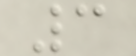3
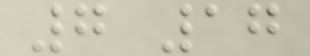7 17
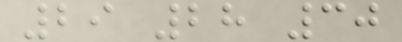29 28 30
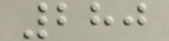280
